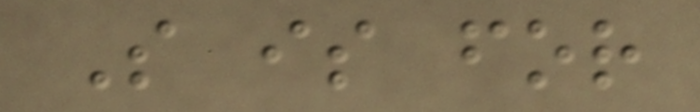S is for
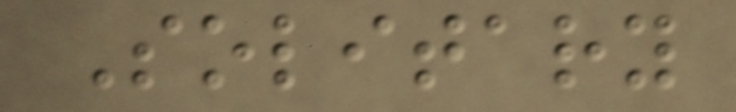Solitary
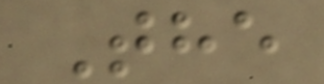The
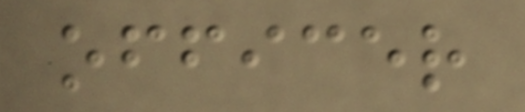officer
